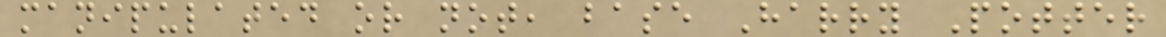manipulated or not, base Harry Potter
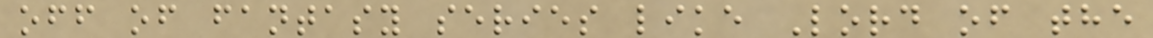off of fantasy series like Lord of the
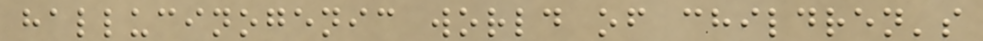hallucinogenic world of children's
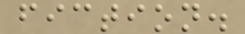fiction.
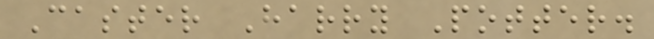Caster Harry Potter.
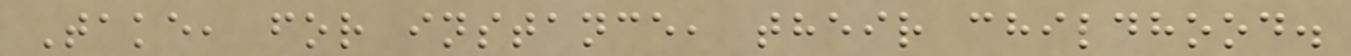Take, for instance, their childhood.
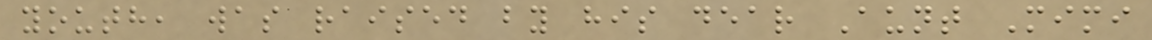youth, was raised by his dear Aunt Mimi
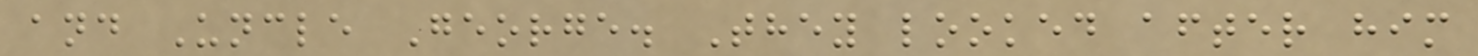and Uncle George. They looked after him
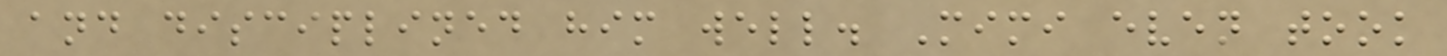and disciplined him well. Mimi even took
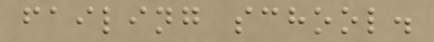failing school.
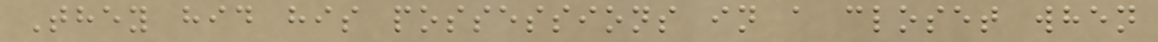They hid his possessions in a closet when
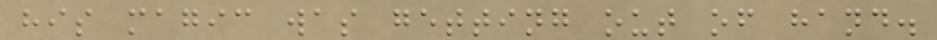his magic was getting out of hand.
